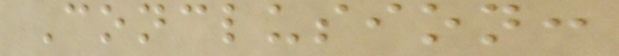Conclusion:
